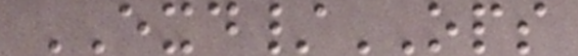EXD/OPS
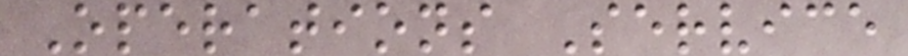Operations Service
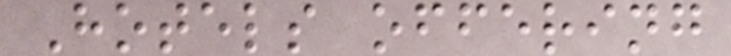Hotels offering
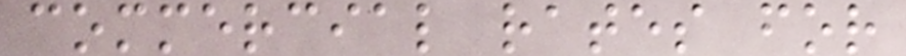commercial rates for
